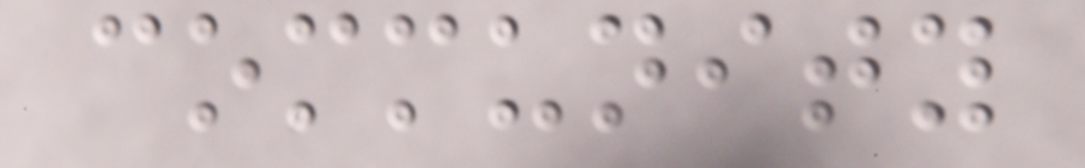community
